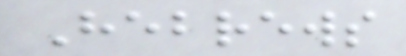Hebrews
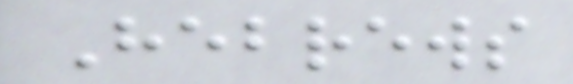Hebrews
